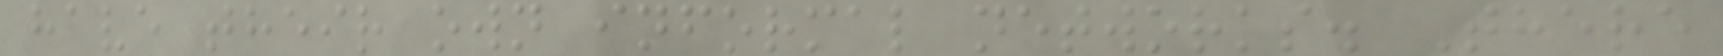have their own informal networks. There
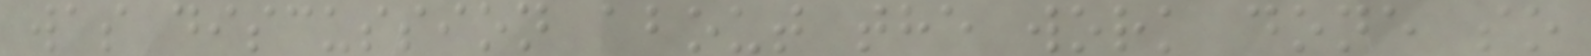was discussion about the work done so
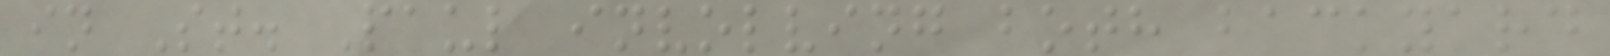in St. Paul involving both backyard
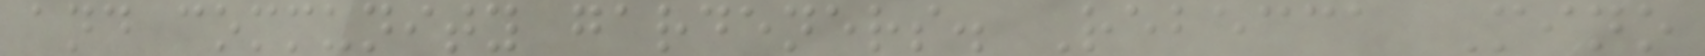and community gardeners. Rebecca Mino
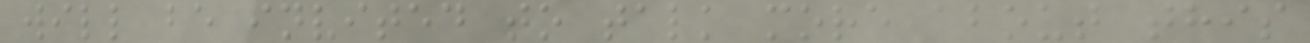will be invited to talk more about this
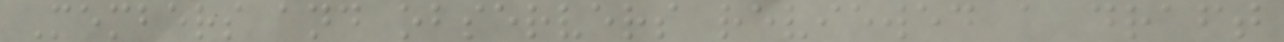Members and observers reviewed a draft
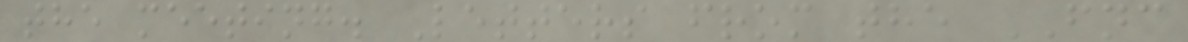the meeting. Letters from the FNC
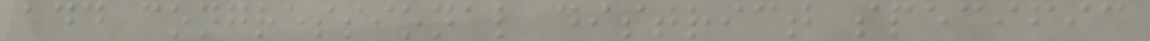add congressional district specific
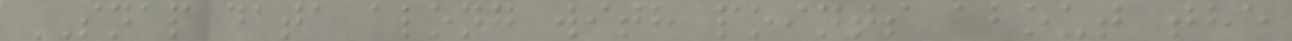SNAP data along with points about the
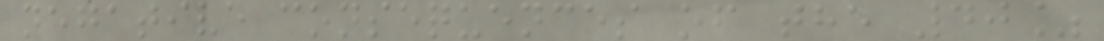negative consequences of the 40%
